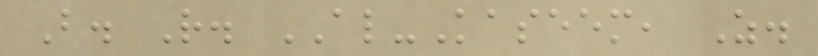B. R. AL-Kaseem, Z.
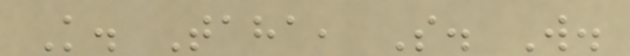K. Taha, S. W.
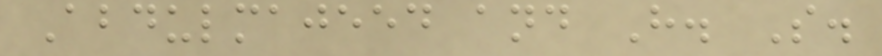Abdulmajeed and H. S.
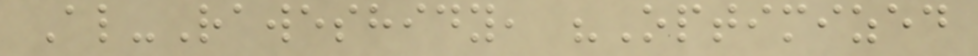Al-Raweshidy, "Optimized
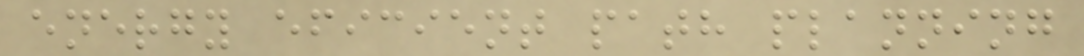energy eficient path planning
